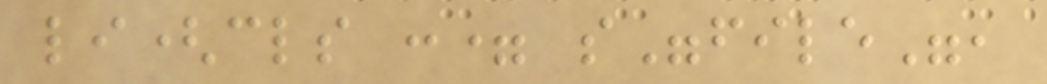li(cls := s"file",
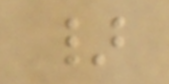}
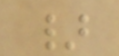}
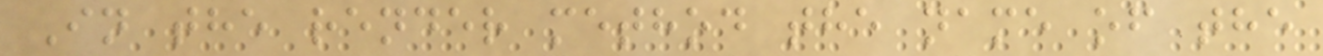In the render method the name of the
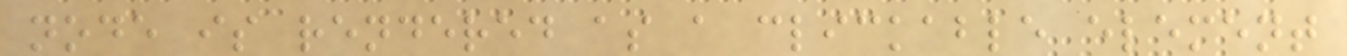node is rendered as a clickable element
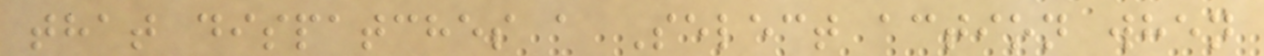that dispatches a Select action when
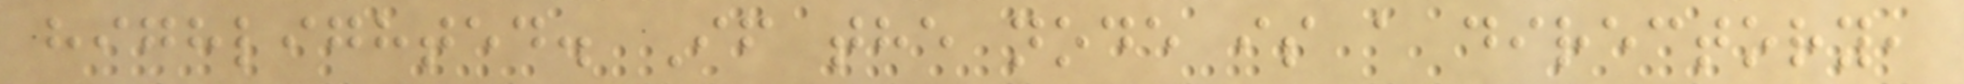highlighted. If the node is a directory,
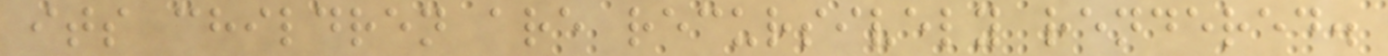its children are recursively rendered.
